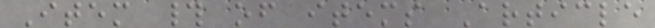Item # of items Article
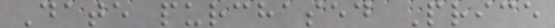Date purchased Price
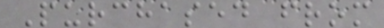Purchased from
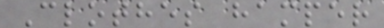Clothes hamper
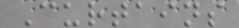Curtains
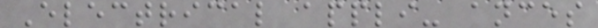Electrical appli- ances
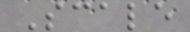Scale
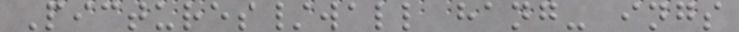Pictures/wall hang- ings
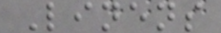Linens
